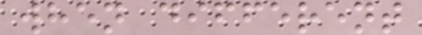when different
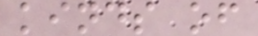kinds of
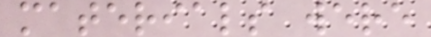materials were
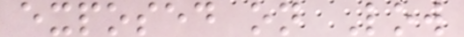exposed on Low
